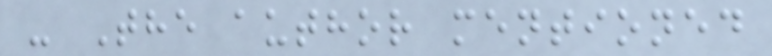- The author mentioned
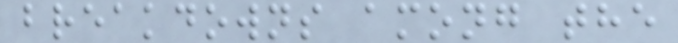breakdowns among the
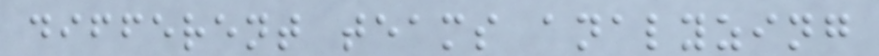different teams analyzing
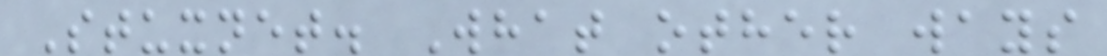Stuxnet. What other ways
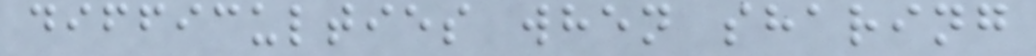difficulties when sharing
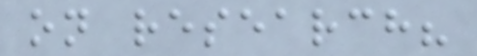on research?
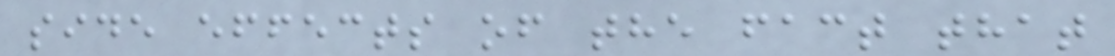side effects of the fact that
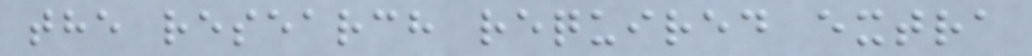the research required extra
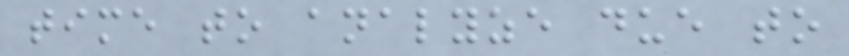time to analyze due to
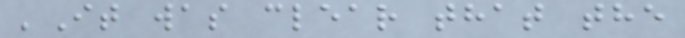'It was clear that the
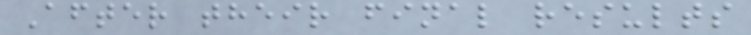After their final results
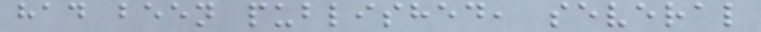had been published, several
